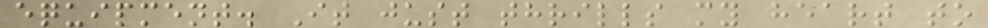equipment. It just thrills my heart to
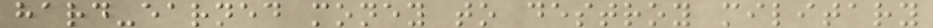hard-earned money to destroy military
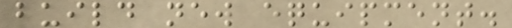build new equipment.
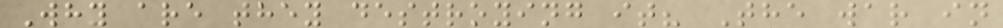Why are they destroying it? The war in
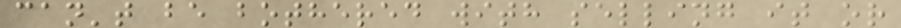can't be bothered with selling it or
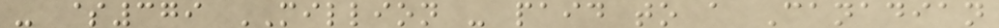- $379 MILLION - paid to a Canadian
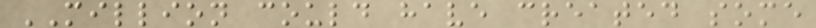MILLION could have created some
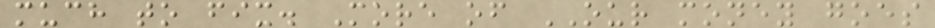much to fix. More of OUR money goes
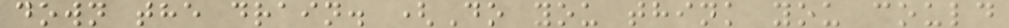down the drain. (Do you think you could
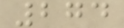274
